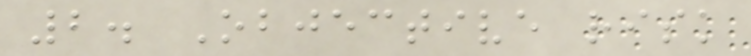2. Objective risk
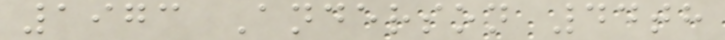1973 Anderson 44th
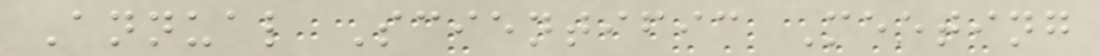Annual Scientific Meeting
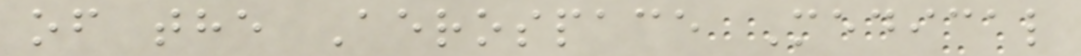of the Aerospace Medical
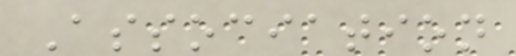Association
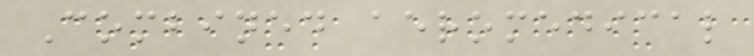Combined aeromedical
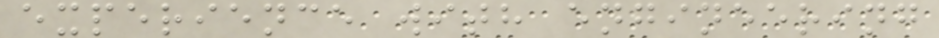experience with engineering
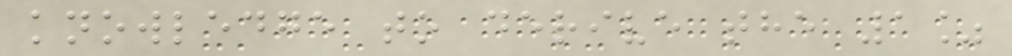knowledge to derive the 1%
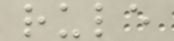rule
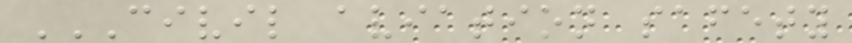CIVIL AVIATION SAFETY
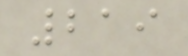219
